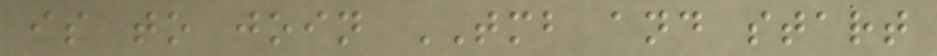is to join TMB and start
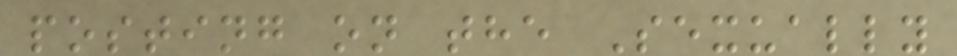posting on the Sexually
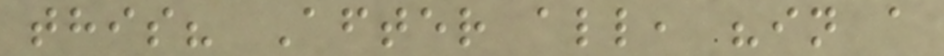this? After all, "in a
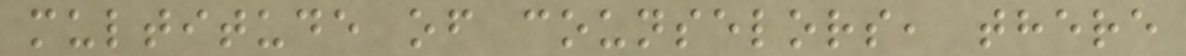multitude of counselors, there
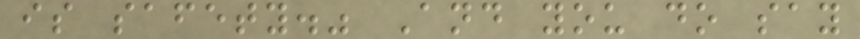is safety." And you do say
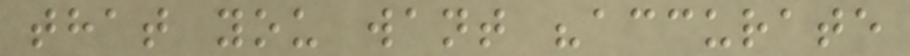that you want "accurate
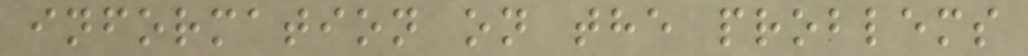information on the problems
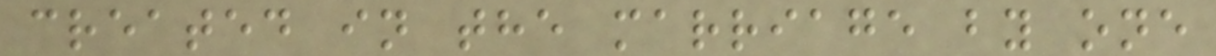created in the marriage by one
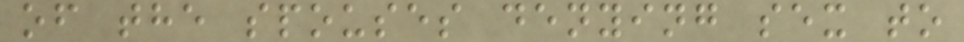of the spouses denying sex to
